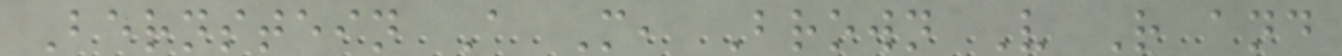Bernstein A M, Brown V R and
